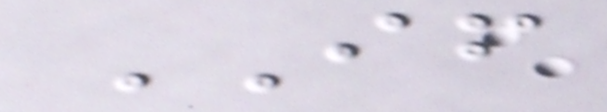IF
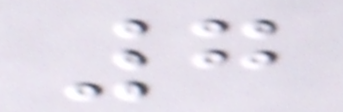7
